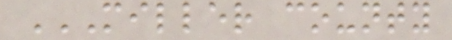MILLER COUNTY
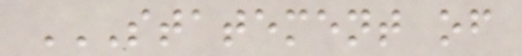STATEMENT OF
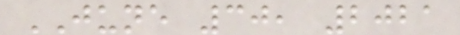JUNE 30, 2021
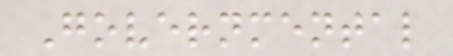Governmental
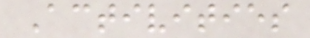Activities
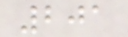201
